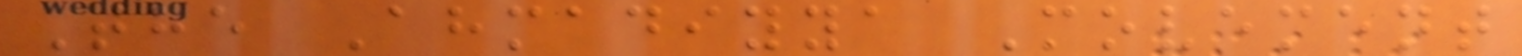The Ahmadiyya Movement
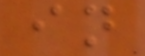in
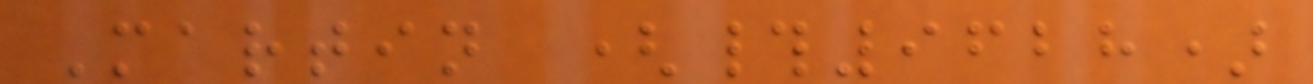Martin (#9628)
